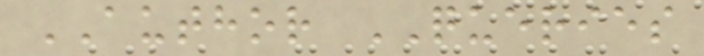AUTHOR QUERIES
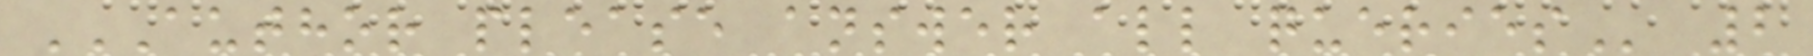AUTHOR PLEASE ANSWER ALL QUERIES 2
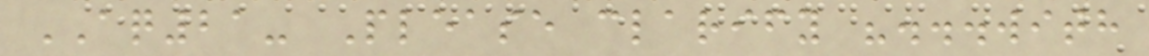AQ21- Please clarify "...with
